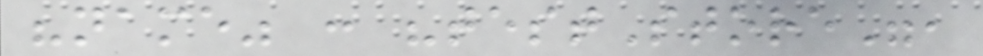"name" : "testStore",
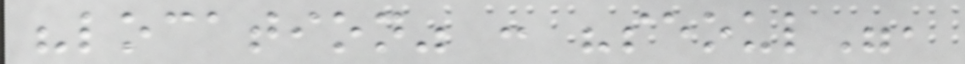"location" : "seoul",
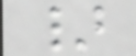}
